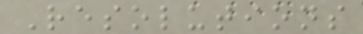Resolutions
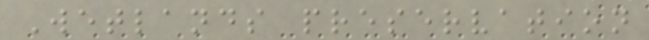Wetlands preservation
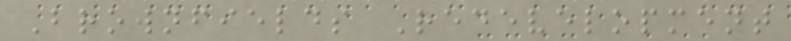Brownfields Redevelopment
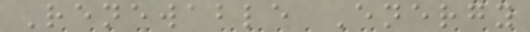Renewable Energy
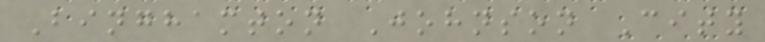Binghamton Johnson City
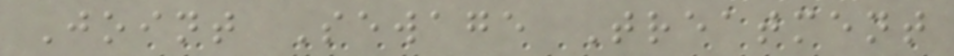Joint Sewage Treatment
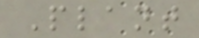Plant
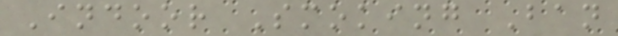Indoor Smoking Ban
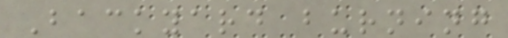Backyard burning
